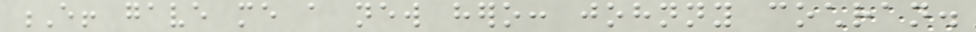E! gave me a new hero: johnny cochran.
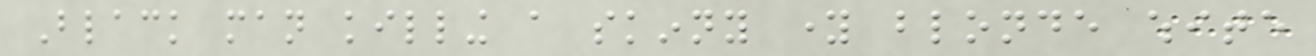Black man killing a skinny young blonde white
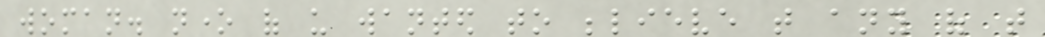woman. none of us wanted to believe that any of that
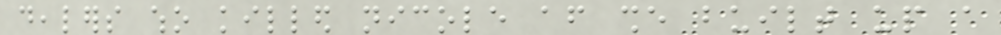dealers who killed nicole after she built up a
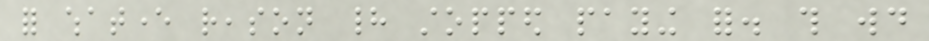for whatever reason had stopped paying for. this would
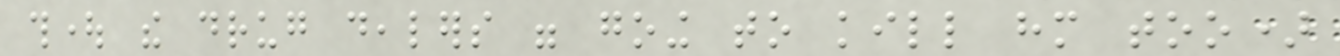thought the drug dealers were going to kill him too)
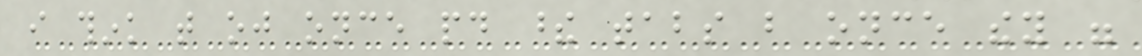i think that oj once paid these tabs but once they were
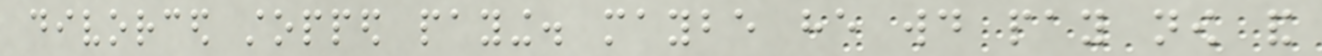divorced stopped paying. maybe he would pay now and
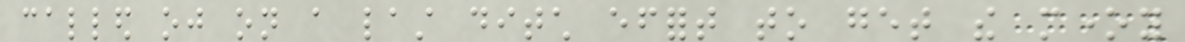called oj on a last ditch effort to get the money
